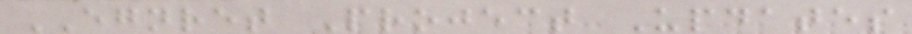EGNRET Project Updates
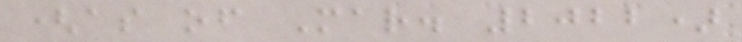(as of Mar. 2022)
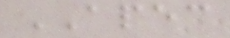APEC
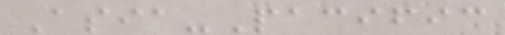Asia-Pacific
